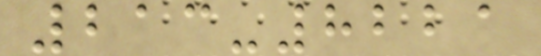213-8221
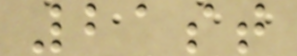21st
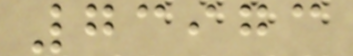73973
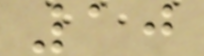10
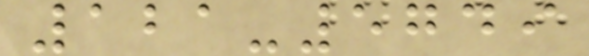121-5749
